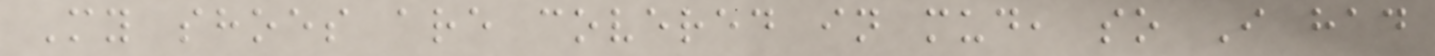My shoes are covered in mud, so I had
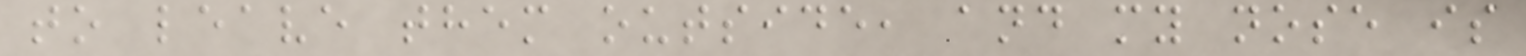to leave them outside, and my nose is
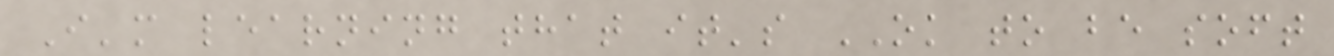I'm learning that it's OK to be soft
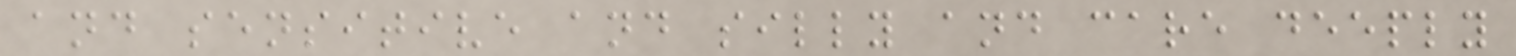and sensitive and silly and care deeply
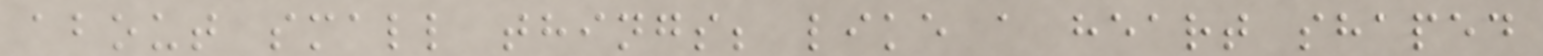about small things; like a heart shaped
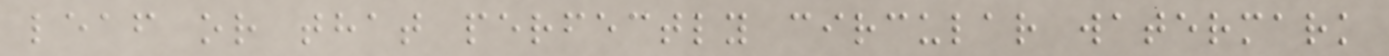leaf or that perfectly circular watermark
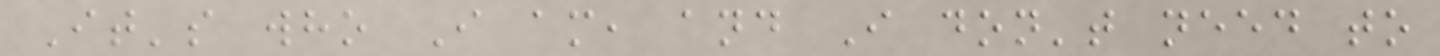It's who I am, and I don't need to
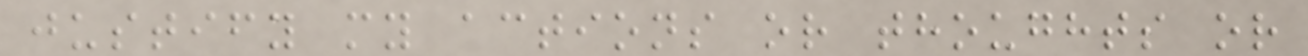justify my actions or thoughts or
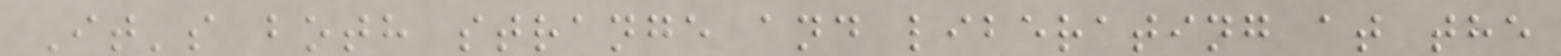It's both strange and liberating at the
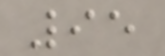95
